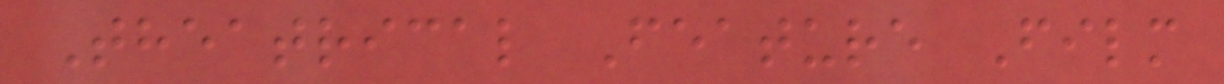Theatrical Feature Film
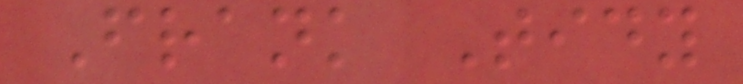Frank Tidy
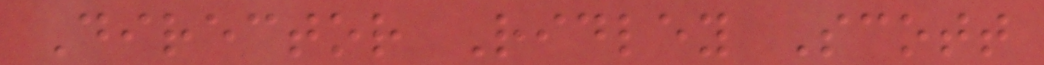Director Ridley Scott
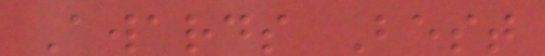Awards Best
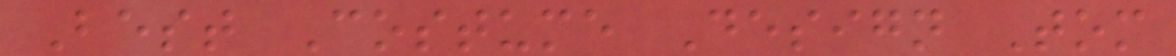Best Costume Design Tom
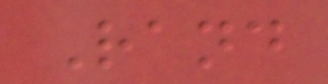Rand
